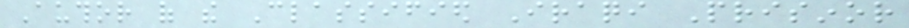Author of the Classified Iraqi Prisinor
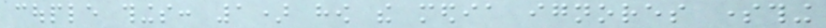couple things: 1) how the media ignores something
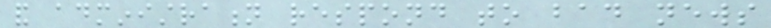and administration respond to bad news
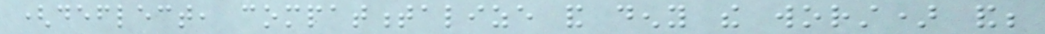(deflect, compatmentalize and deny the worst) and;
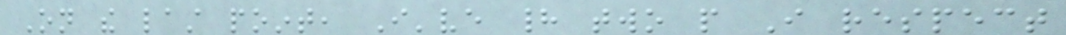On the last point, I've had two people I respect
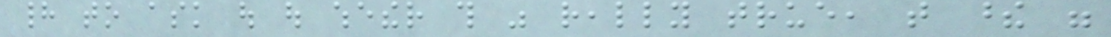had to ask out out whether this was really true, that these were
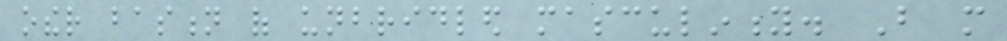other bastion of unbridled masculinity. But more
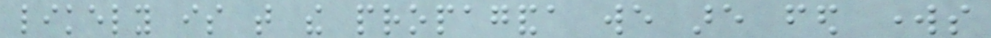likely is that the propaganda we are fed works
